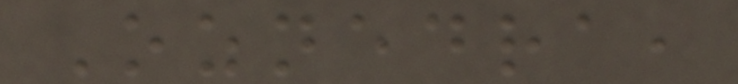Oznedra,
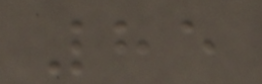85
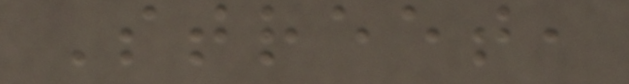Street,
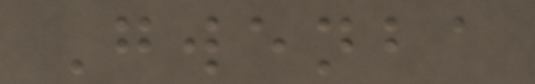Gwenba
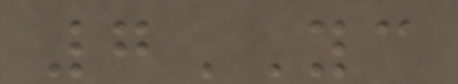7YC
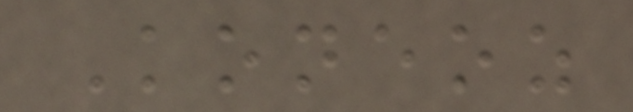Koneoz
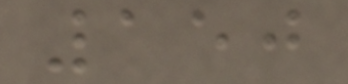150
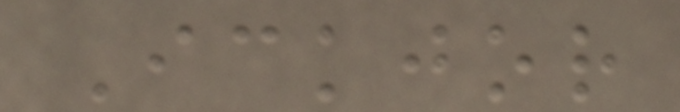Ickjor
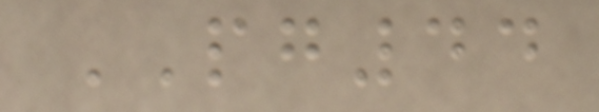PG44
